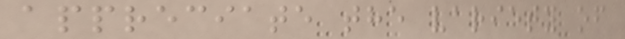appreciate the variety of
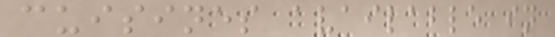cuisines available in
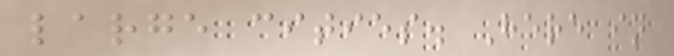large cities. Here in
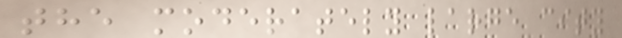the moderately large city
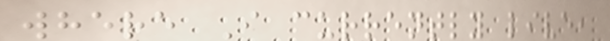where I currently live,
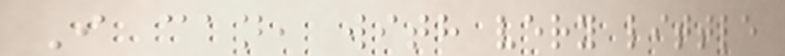I can, with very little
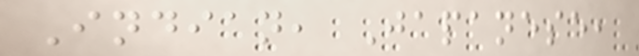Indian, Japanese,
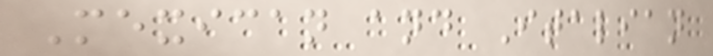Mexican and Italian
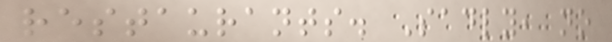restaurants. Sadly, no
